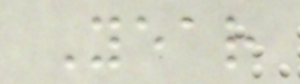Year
